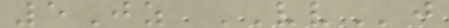5Jz VVj
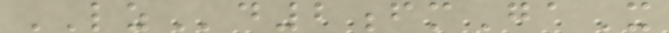LZd2fmGaX
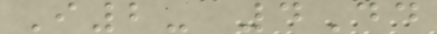I2- 4Dd
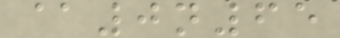@0n65
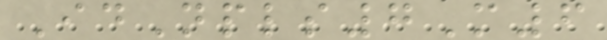IdNpls7M6
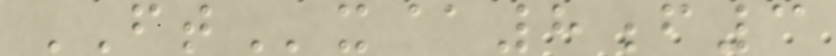FTx@8f3
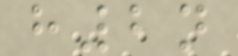h2n
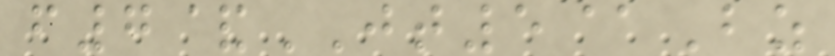f7&JT5@Bz
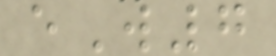eW7
